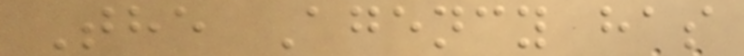The Agency has
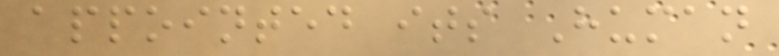appointed its Human
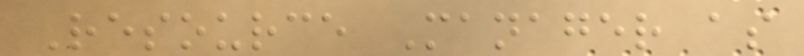Resource Manager as
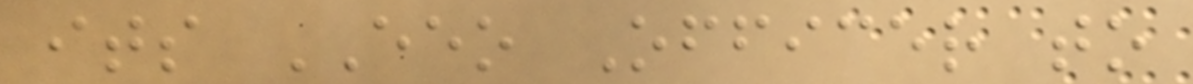its EEO Officer to
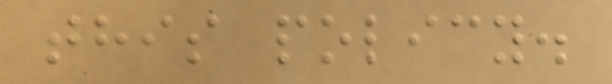this policy.
